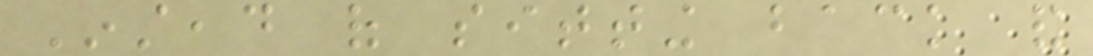Instead of sitting back and
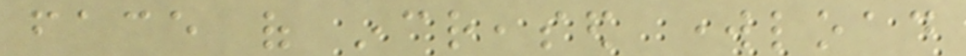face of increased workload
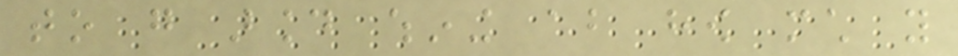to go around whining about how much you
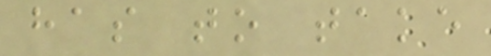has to take
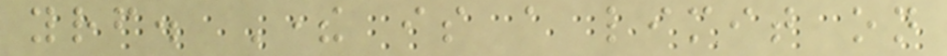yourself. There is a limit on
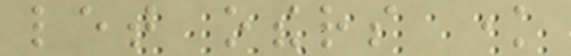let others know
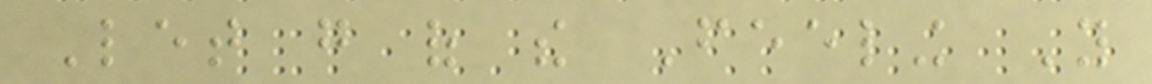Let go of the Feeling You
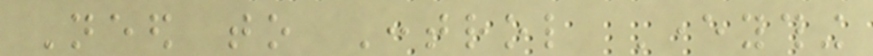Need to Control Everything
